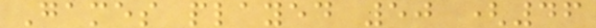Games played 50 (46
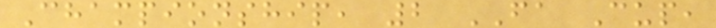Championship, 2 FA Cup,
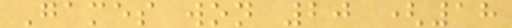Games won 20 (18
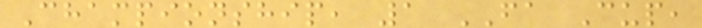Championship, 1 FA Cup,
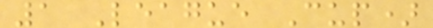1 League Cup)
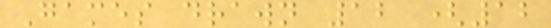Games drawn 12 (12
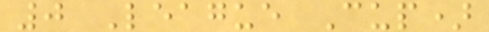0 League Cup)
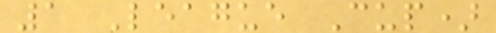1 League Cup)
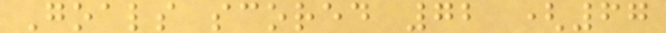Goals scored 72 (67
